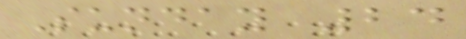Sunday 24
